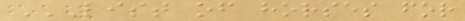LIST OF HORSES FOR
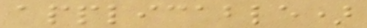applicable)
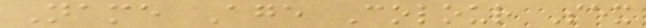Name Age Colour Sex
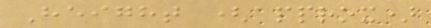Height (approx)
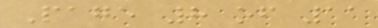Page 8 of 11
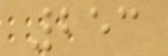253
